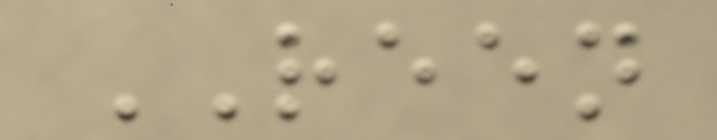REEN
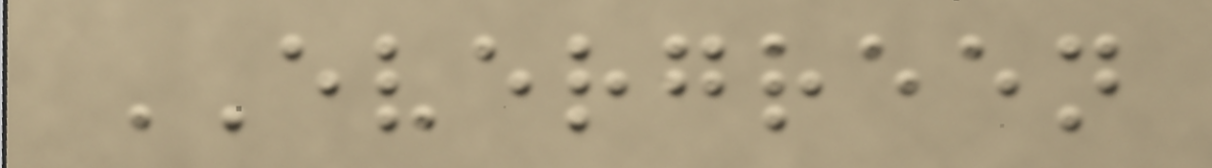EVERGREEN
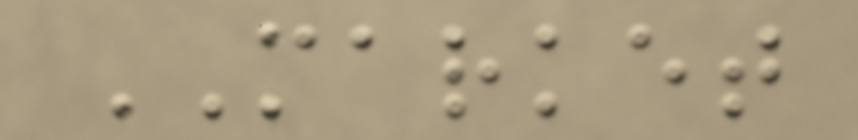MARKET
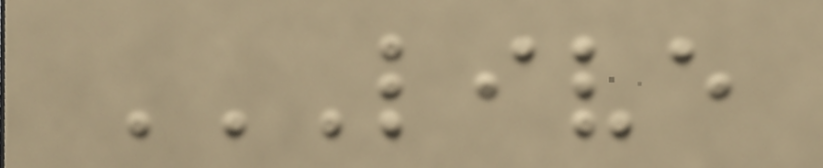LIVE
